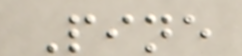Pine
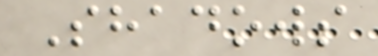Shadows
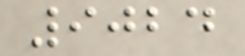9024
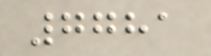7781
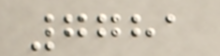7781
